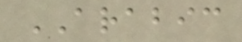ARABIC
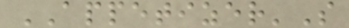APPETIZER'S
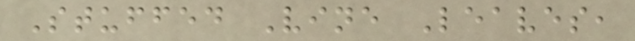Stuffed Vine Leaves,
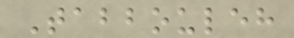Tabbouleh
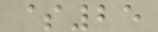$25
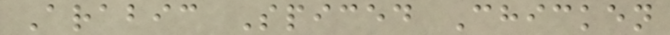Arabic Spiced Chicken
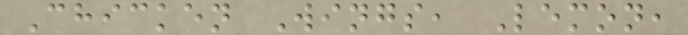Chicken Wings, Lemon,
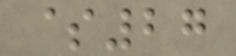$27
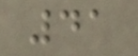41
